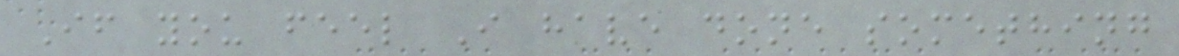If you feel I have done something
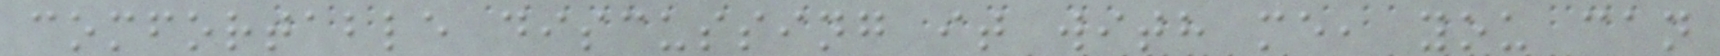comfortable discussing it with me, you can
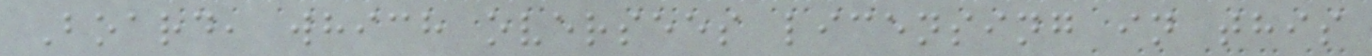Board, which oversees licensing in this
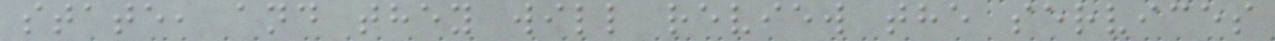state, and they will review the services
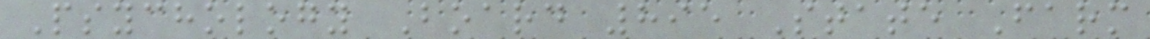Psychology Board 895 State Farm
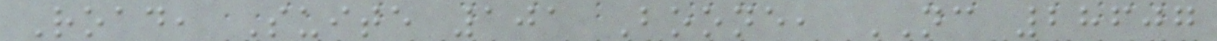Road, Suite 101 Boone, NC 28607
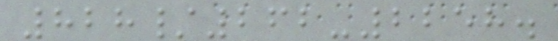828/262-2258.
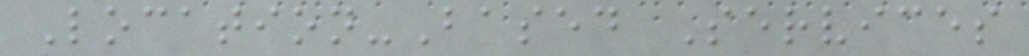Location-Based Services
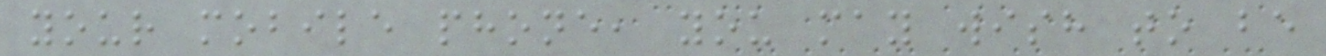your mobile phone, you may wish to be
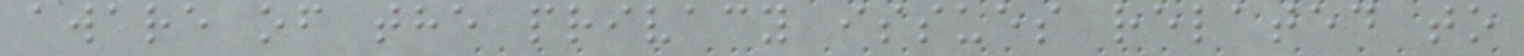aware of the privacy issues related to
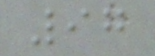97
